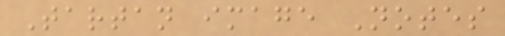Tartan image Notes
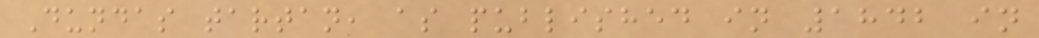Dundas tartan, as published in 1842 in
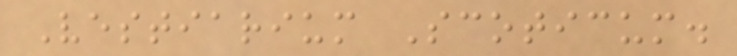Vestiarium Scoticum.
